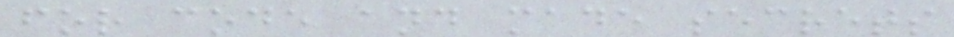for code and made secrets
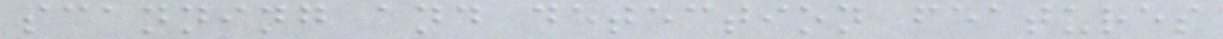scanning and detection features
